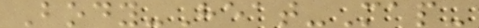Body-Heat-Map-
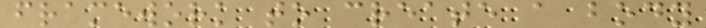framework to create a body
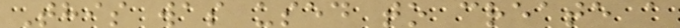This was used to create a
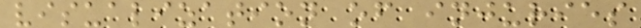visualization of injuries
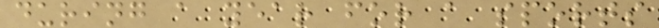during a year for a sports
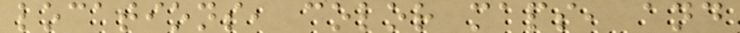locations, color maps, and
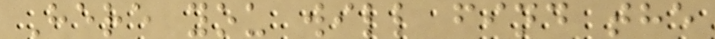Here you will find the
